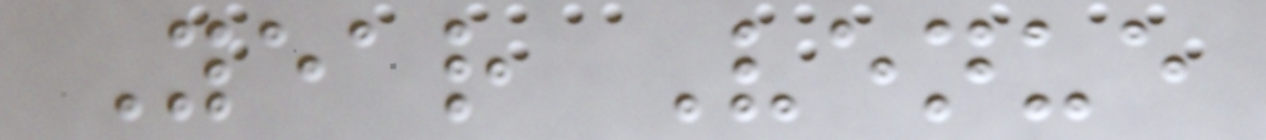Year Venue
